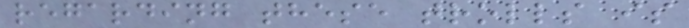regarding these trolls is
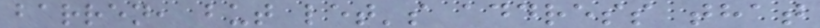barren, but let's address that
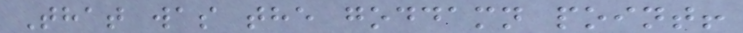That was the goddamn point!
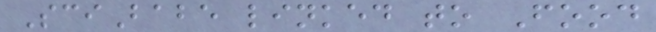SciBabe linked to Food
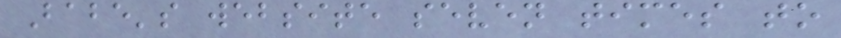Babe's website seven times to
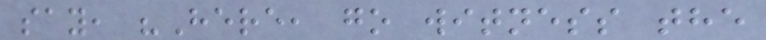say, "Here, go witness the
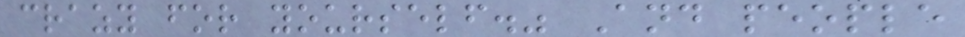crazy for yourself." And people
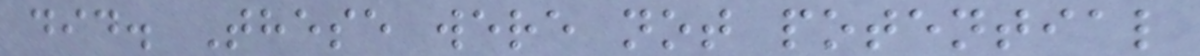did. These were not potential
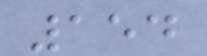154
